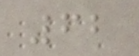62
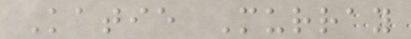Katie Murray
